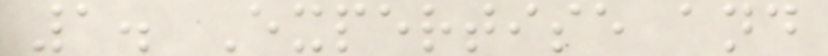1. Expertise and
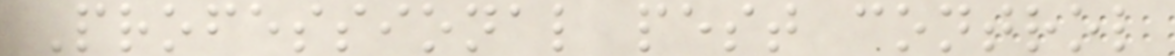Professional pest control
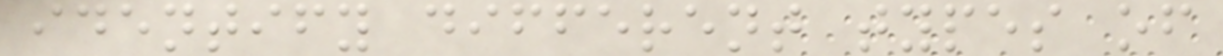identify different types of
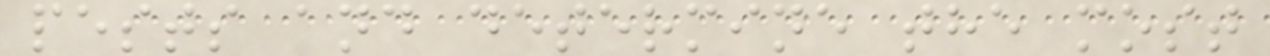pests and determine the most
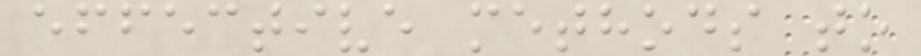effective methods to
